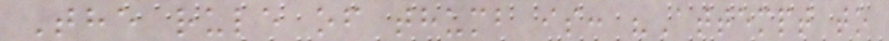The rule of thumb is: "Attempt to
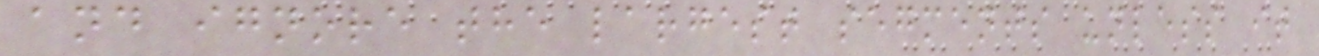and ignore the largest segments unless it
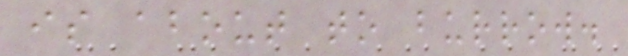is about to burrow.
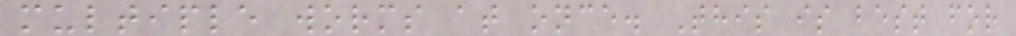multiple worms at once. This is best for
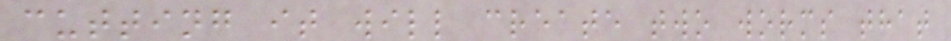cutting it will create two worms that
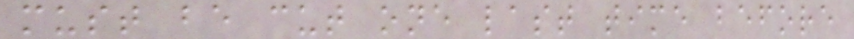must be cut one last time before
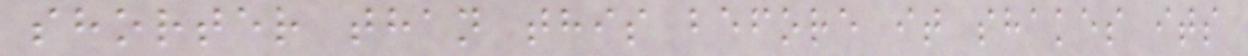shorter than this before it shakes its
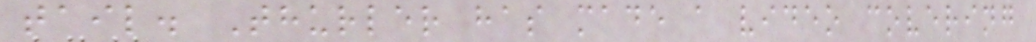tail. Thurler has made a video covering
